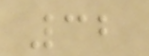32
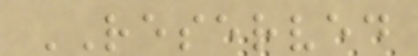RESERVED
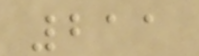211
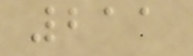211
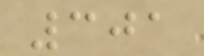301
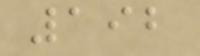192
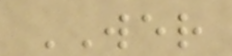WER
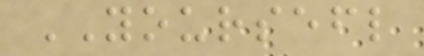YOURSEFL
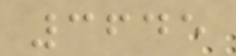3645
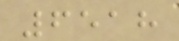6518
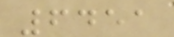6451
